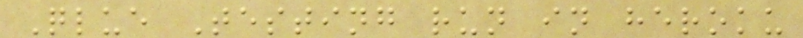Qlue Testing run in heroku
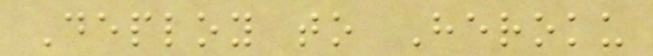Deploy to Heroku
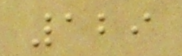129
